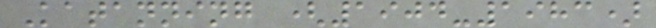Katanning (1904-1983)
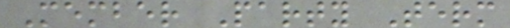Member Party Term
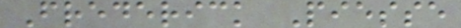Frederick Piesse
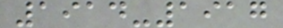1914-1917
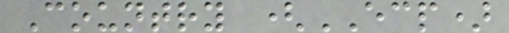Country (ECP)
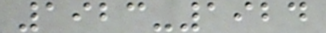1923-1924
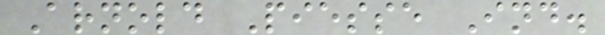Arnold Piesse Ind.
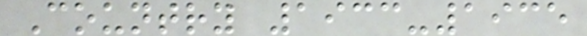Country 1933-1935
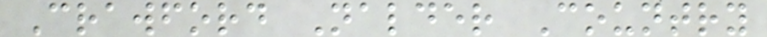Crawford Nalder Country
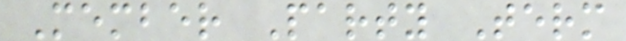Member Party Term
